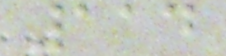114
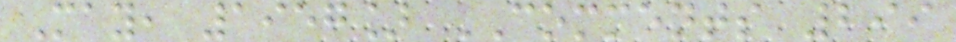May, 1957] COMMENTS 299
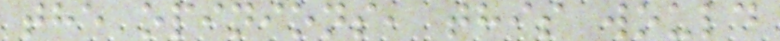the opinions, this would
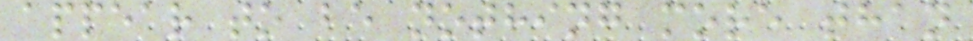appear to be nothing more than
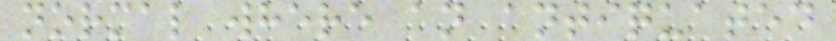normal where an antiquated
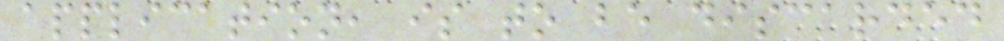application, is to be discarded
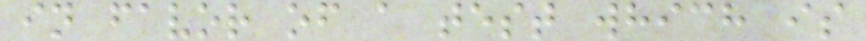in favor of a test which is
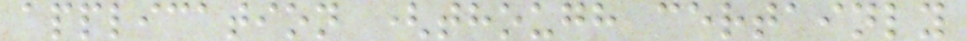application (though certainly
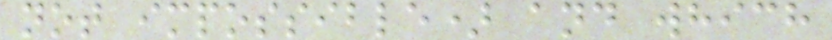not impossible) and which
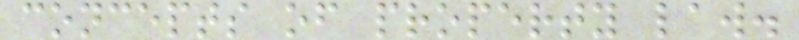concepts of property law.
